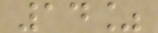14%
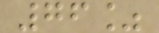76%
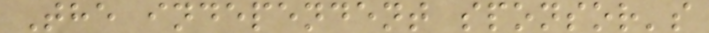The independent sponsor's
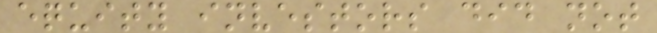equity investors did not
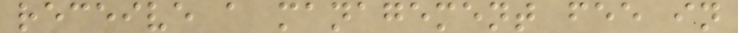receive a management fee in
